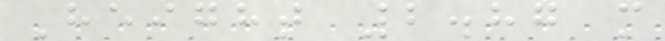Height 2.87 m
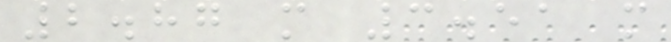2.87 m 3.51 m
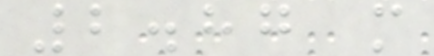2.87 m
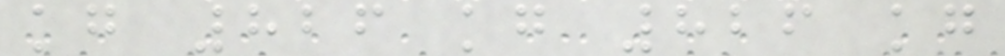kg 826 kg 826 kg
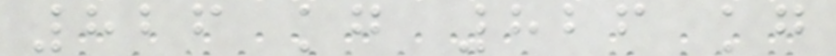826 kg 826 kg
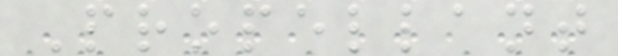Propellant
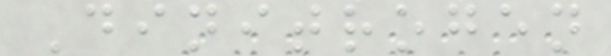Dinitrogen
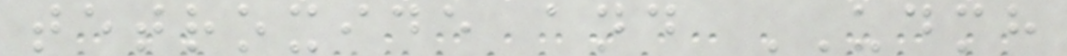tetroxide and UDMH
